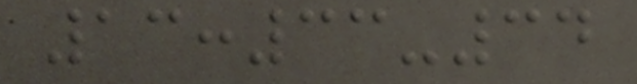13:33-34
